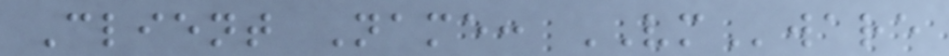Client Name: VMware
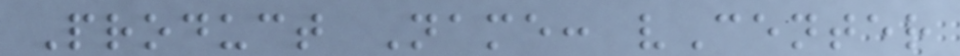Product Name: vCenter
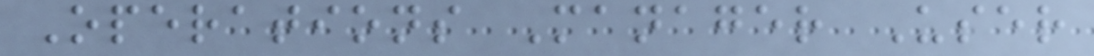Operations Manager User
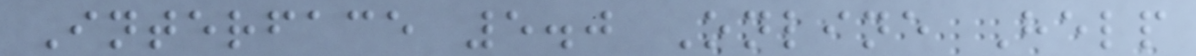Interface 5.0 Online Help
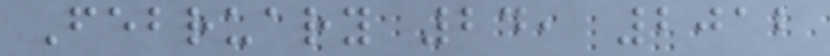February 24, 2012
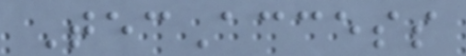TecAccess
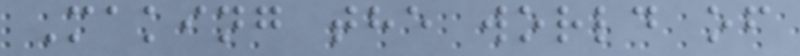Making the world of
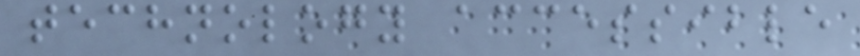technology accessible
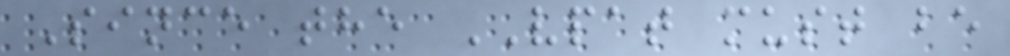Since the VPAT must be
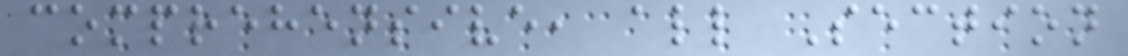comprehensive, all Section
